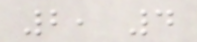2, 4
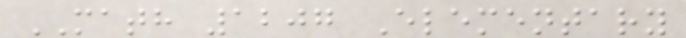MATH 1207 Elementary
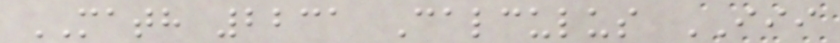MATH 2231 Calculus III
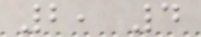2, 4
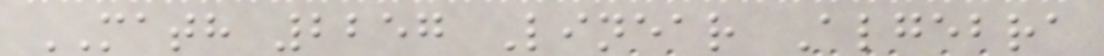MATH 2257 Linear Algebra
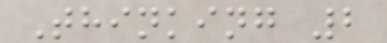Thinking 2
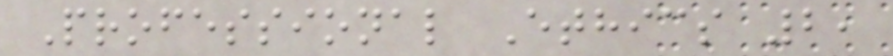Professional Ethics 2,
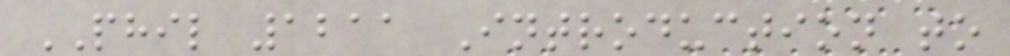PHIL 1211 Introduction to
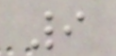9
